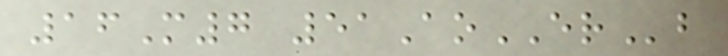16M7 51AoERb
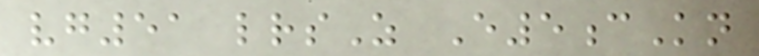vg51 lrsZ E5cKn
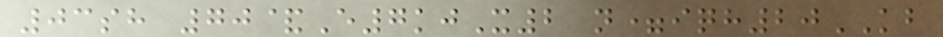03sh 70&E7kjX2 n=iqh20KB
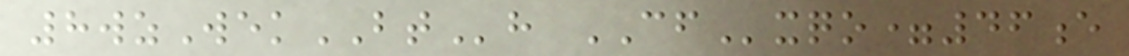8wzWekBTh CFxqo=46e
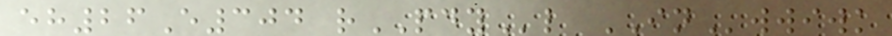eh26E304 rPDYl INwwiwk
